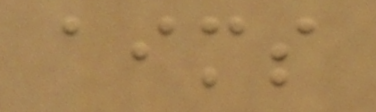aims
